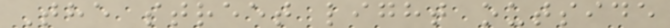The street light outside
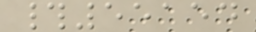#55154
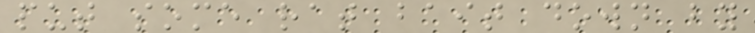put some rat bait down by
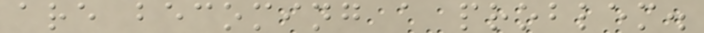are becoming a problem.
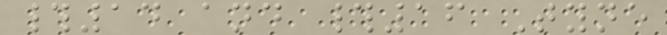#14 and #16 Tyne
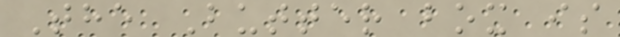The Butter box is
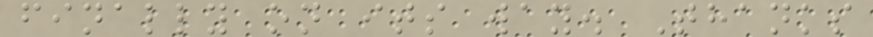finally on its way. Thanks
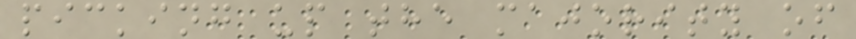picking up the majority of
